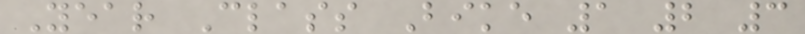Year Class Bike 1 2 3
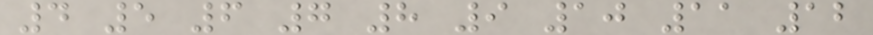4 5 6 7 8 9 10 11 12
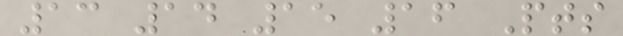13 14 15 16 Pts
